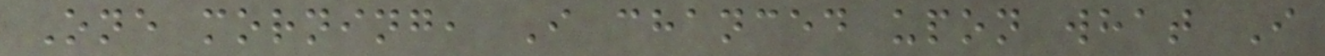One morning, I chanced upon what I
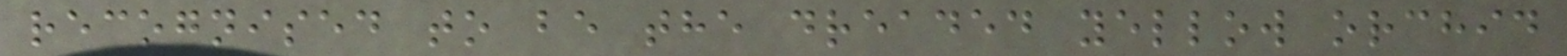recognised to be the dreaded yellow orchid
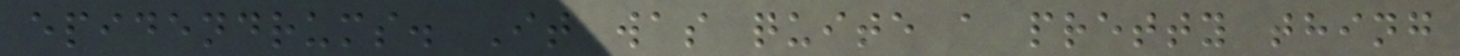epidendrums. It was quite a pretty thing
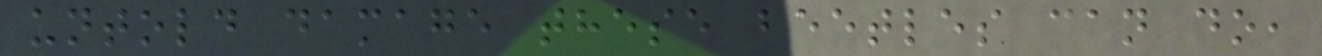untold damage these beetles can do,
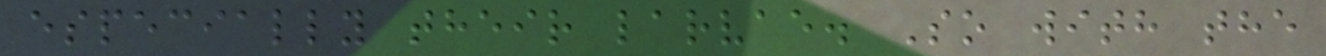especially their larvae. So with the
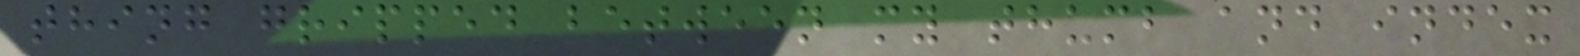thing gripped between my thumb and index
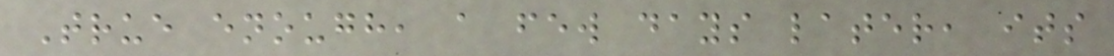True enough, a few days later, its
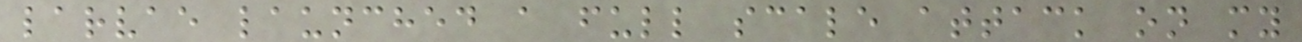larvae launched a full scale attack on my
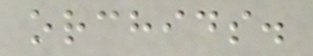orchids.
